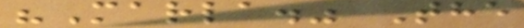"Marla." The
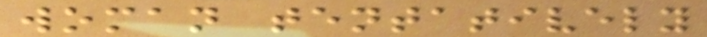woman tentatively
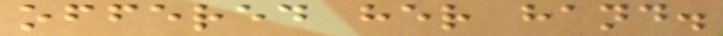offered her hand.
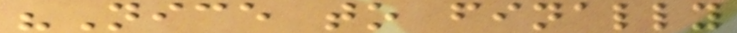"Nice to finally
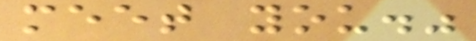meet you."
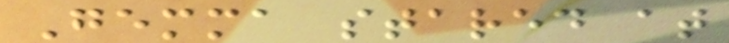Gemma stared at
